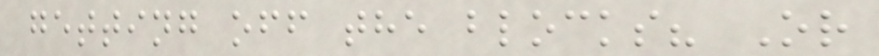getting off the blocks? Or
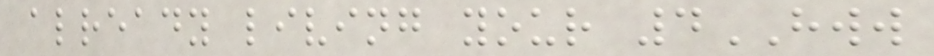already living your 4HWW
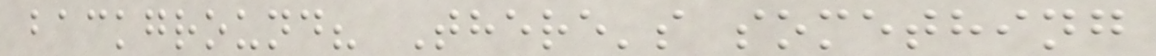background? There's something
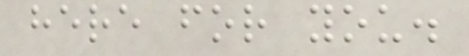here for you.
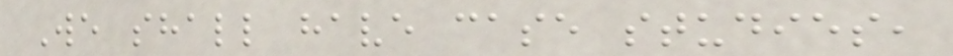We shall have case studies,
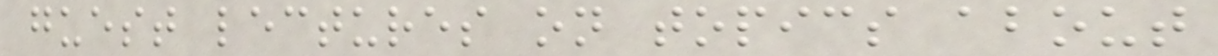guest lectures on topics about
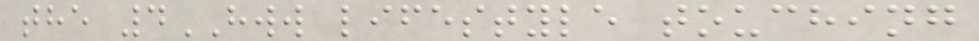the 4HWW lifestyle touching
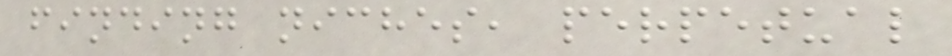finding niches, perpetual
